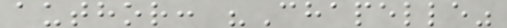author: "Chapelle"
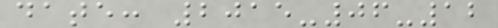date: 2015-06-12
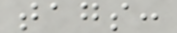tags:
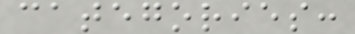categories:
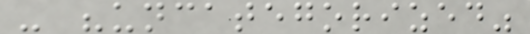- "uncategorized"
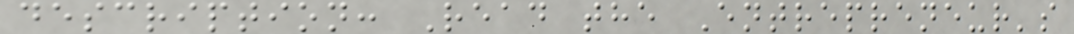description: Read the Entrepreneur's
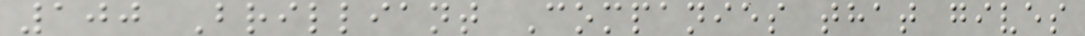100 Brilliant Companies that gives
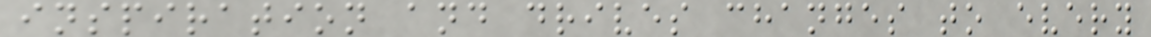inspiration and drives changes to every
